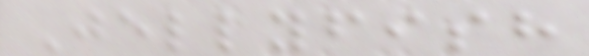Jellyfish
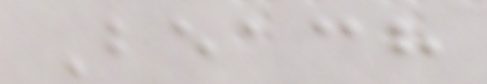Beach
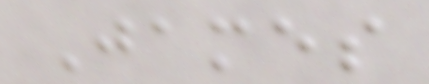James
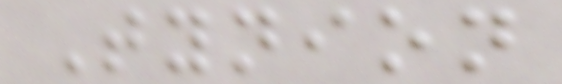Tynion
